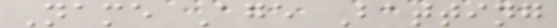Name Age Batting
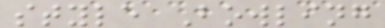style Bowling
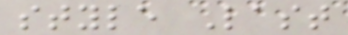style Last
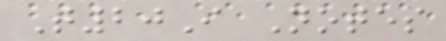T20I Notes
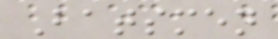Batsmen
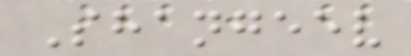Shangeev
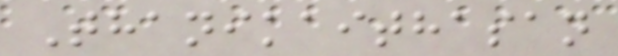Thanikaithasan
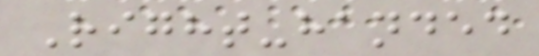Right-handed
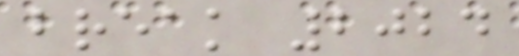break 2024
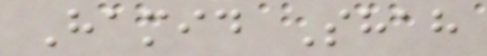Hamid Shah
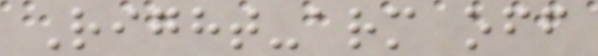Right-arm off
